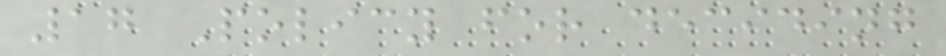17 Policy for deciding
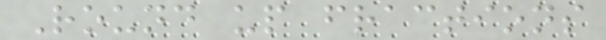Round up fractions
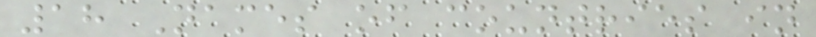18 Names of countries in
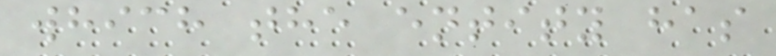which the entity has
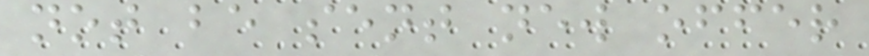not be sent new offer
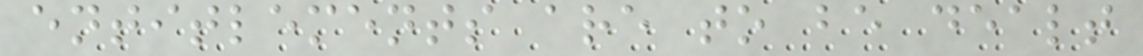entitlements are to be dealt
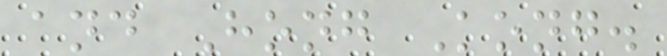and Hong Kong.
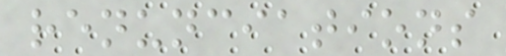renunciations
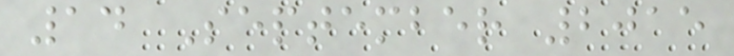14 September 2015
